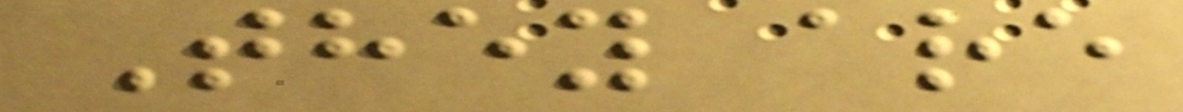They are
